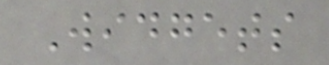Widgets
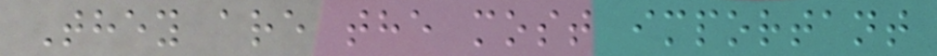They are the most important
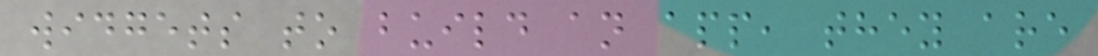widgets to build an app, they are
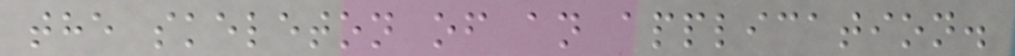the skeleton of an application.
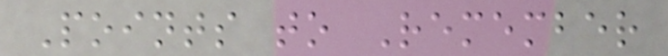Points to Remember
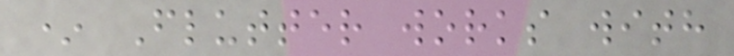* Flutter works with
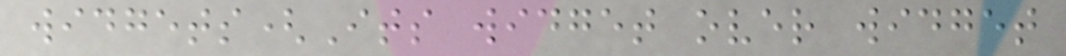widgets(Its widget over widget
